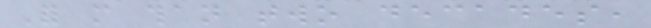For more than two decades,
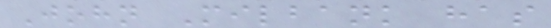John Milbank has
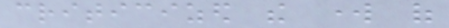criticized the work of
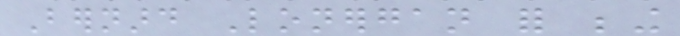Bernard Lonergan for being
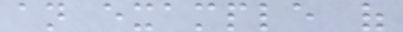an example of
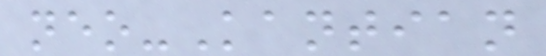neo-Kantian
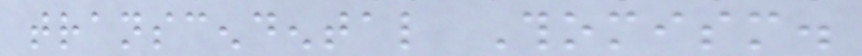transcendental Thomism.
